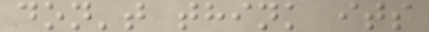don't think its
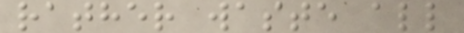rather waste all
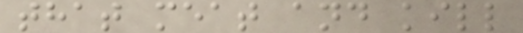that meat and kill
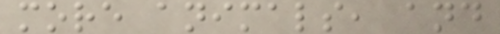more animals, and
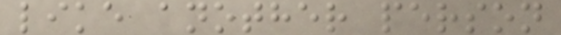like another person
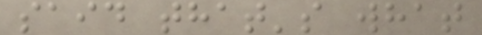said that's what
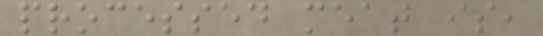processed meat is,
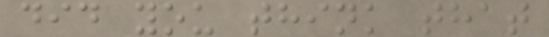did you think that
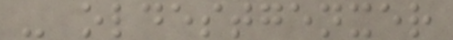- oldestgenxer
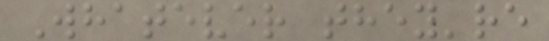Whatever they're
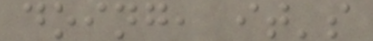doing, it's
